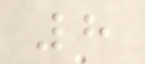8
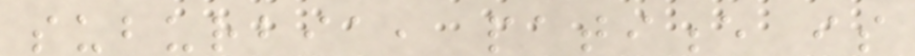suburbia, patience is
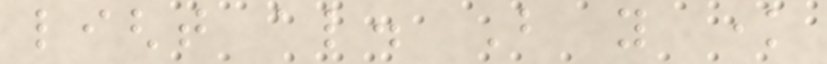light also. But you know
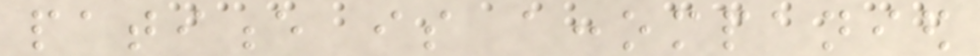patience is accompanied
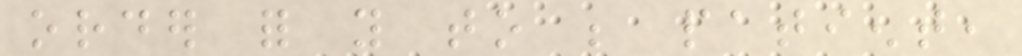order for you to be patient,
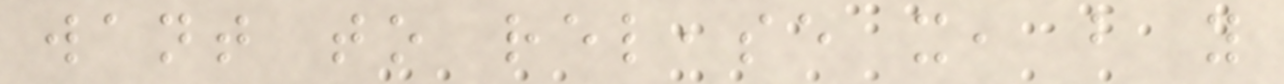want to release it, but you
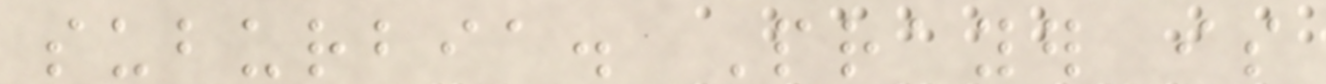suburbia. Prayer is
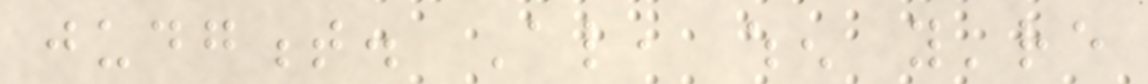judgment. Also, when you're
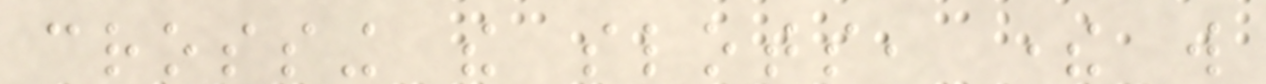crossing the slots, there will
